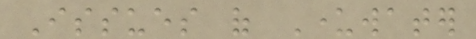Issues of Underwater
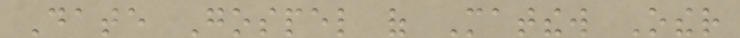Date Gospel of Matthew Other
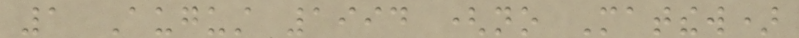1 August 1994 (no Matthew)
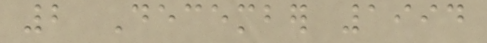2 December 1994
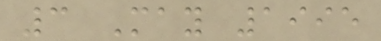3 May 1995
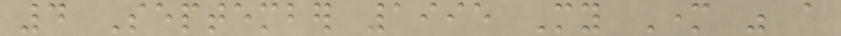4 September 1995 My Mother was a
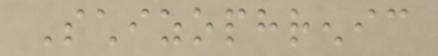Schizophrenic
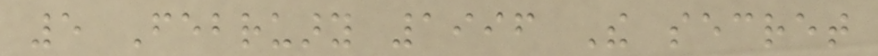5 February 1996 The secret
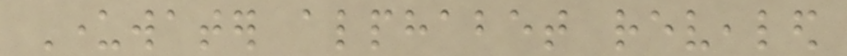Underwater alphabet revealed
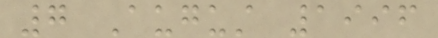7 August 1996
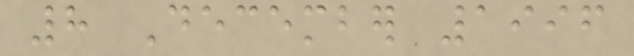8 December 1996
